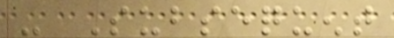- Subsequent
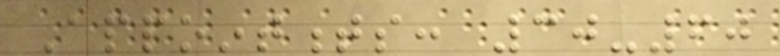Appointments: 30-60
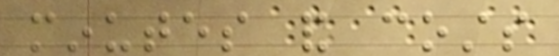minutes and costs
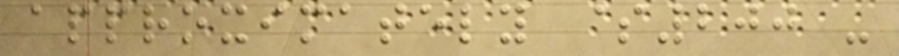approximately $200 -
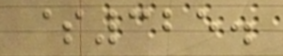$325.
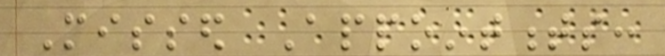Missed Appointments:
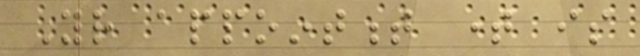Your appointment time is
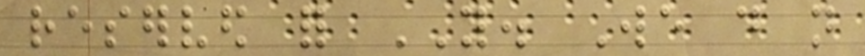reserved for YOU. We do not
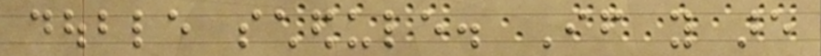double schedule. If you are
